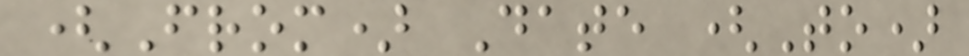(From) Date (To)
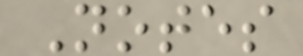Notes
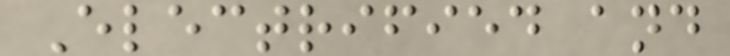Electrified and
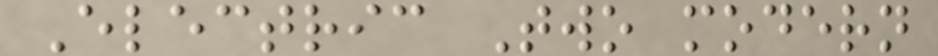Electric Two modern
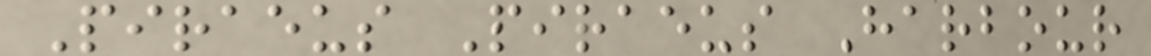Piraeus Piraeus Harbour
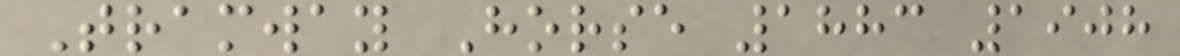Tramway Horse 1883 1908
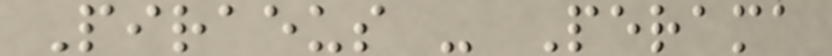Piraeus - Perama
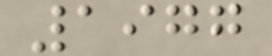1977
